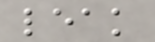leak
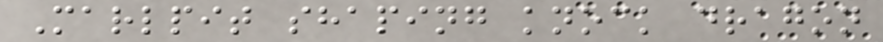Marlpit shaping knock dragon
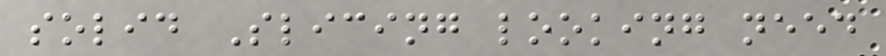solid Slicing looking need
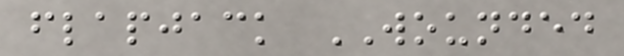flapjack WOUNDED
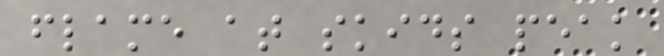flame at skids peak
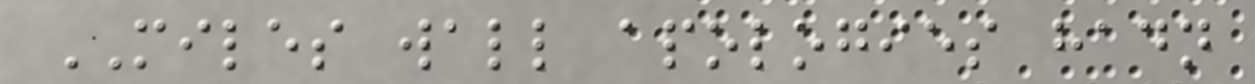MILES wall apologies hadn
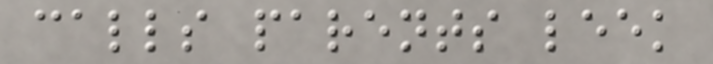calls parents leek
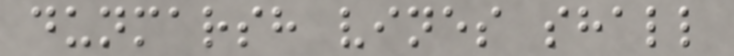dunmarsh vines shall
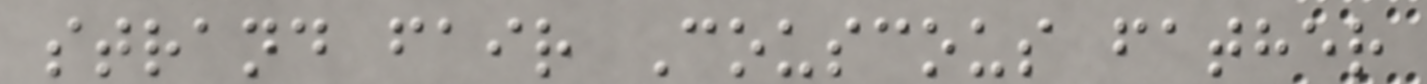strand fair Couscous father
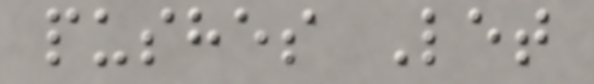pushes Let
